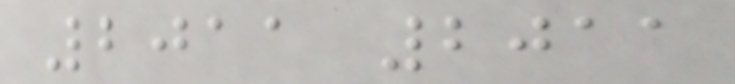2011 2011
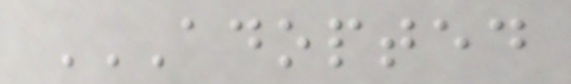ADOPTED
